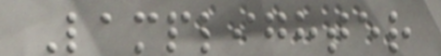Lamplighter
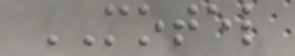MOTEL
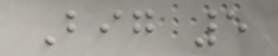Big 5
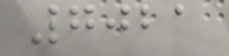7021
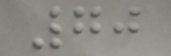70
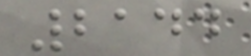2144
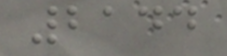2144
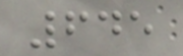645
